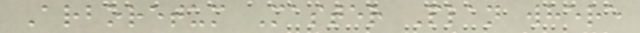Arboretum Master Plan where
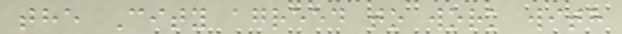the City agreed to work with
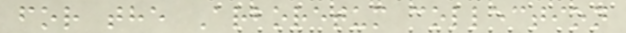for the Arboretum collection
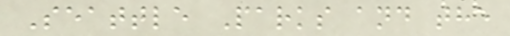Seattle Parks and the
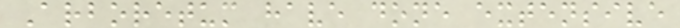Arboretum have done extensive
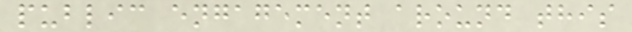public engagement around this
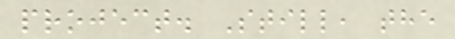project. Still, the
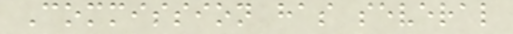Commission has several
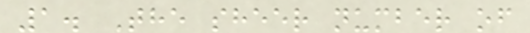1. The sheer number of
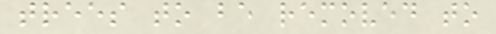trees to be removed to
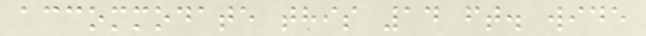accommodate this 14 ft. wide
